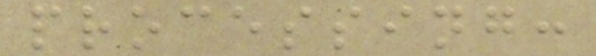processing:
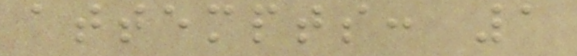attempts: 1
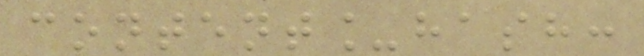content_hash:
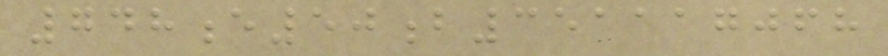748e50b351117068
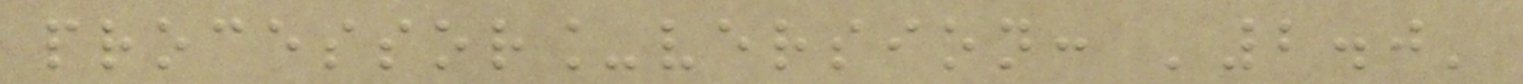processor_version: '2.0'
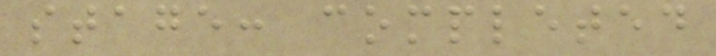stage: completed
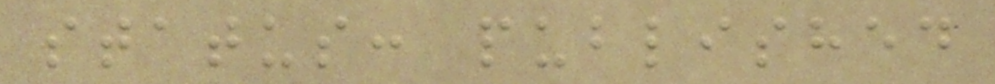status: published
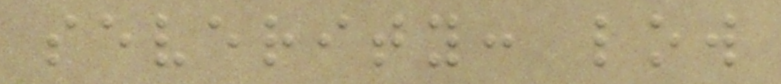severity: low
